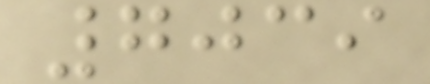7039
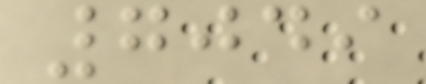7049
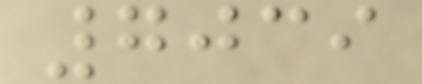7039
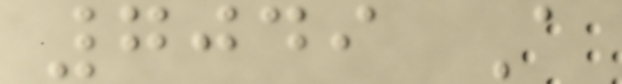7049 A
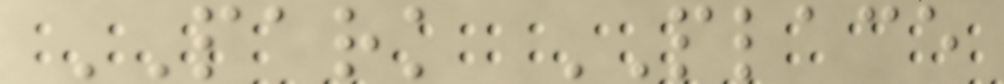PARK PLACE
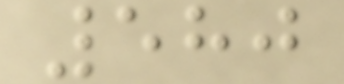580
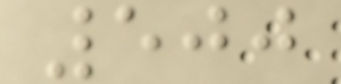500
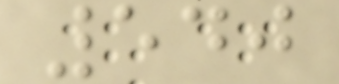540
